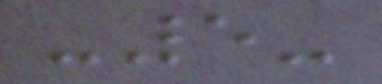-5-
